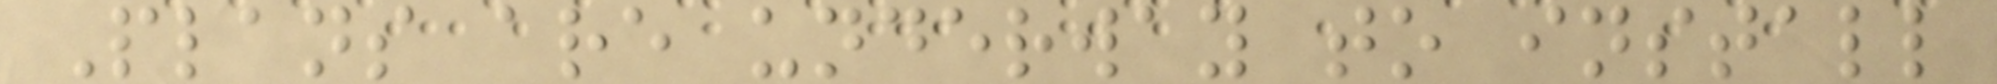Plans are underway to install
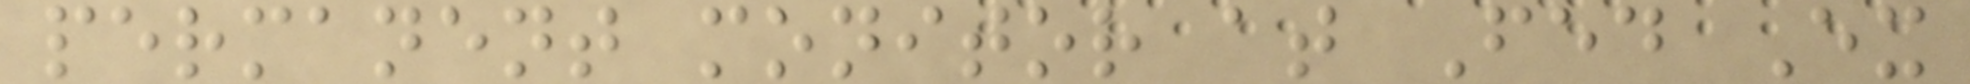permanent monitor at Fed Ex
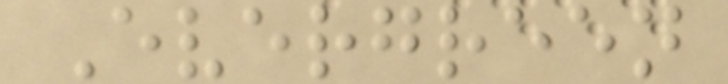Evergreen
